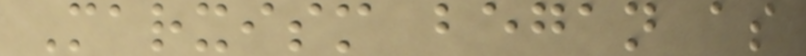Marxism began as
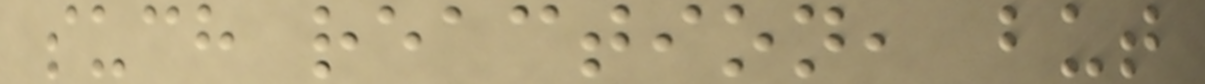such reaction, but
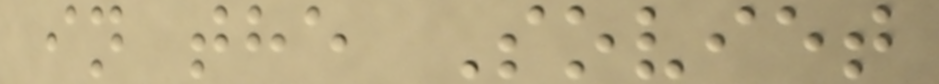in the Soviet
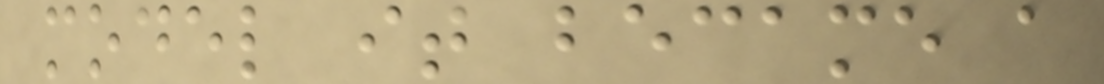model it became a
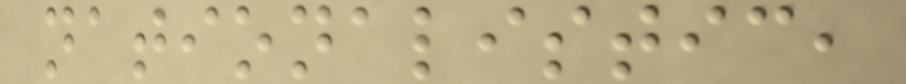nationalistic,
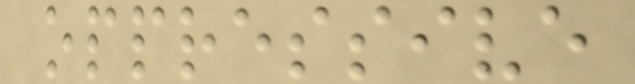oppressive
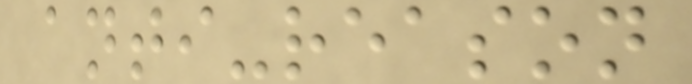anti-reason
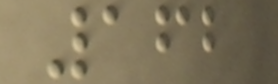162
